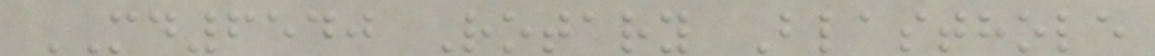MD6540 Rotary Blasthole
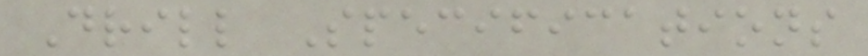Drill Specifications
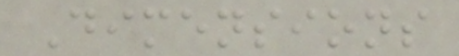Dimensions
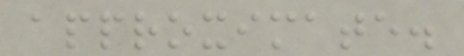approximate.
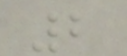2
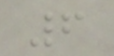6
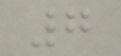7
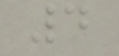4
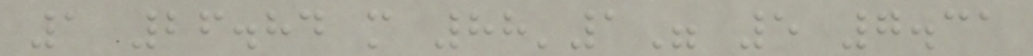1 26.84 m 88'1" 5 7.31
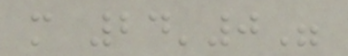m 24'0"
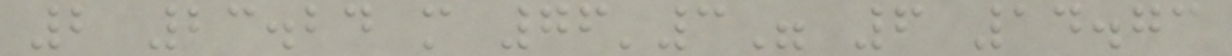2 23.24 m 76'3" 6 14.73
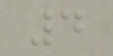4
